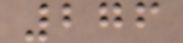276
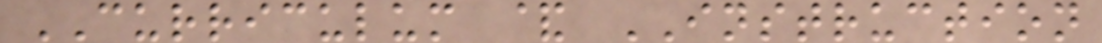CURRICULUM & INSTRUCTION
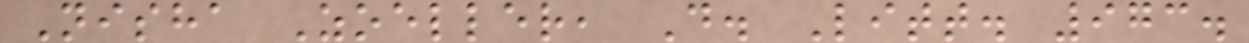Nisha Zoeller, D. Litt. 973.
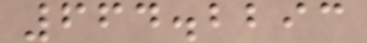664.2293
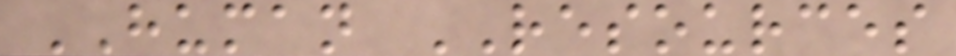HUMAN RESOURCES
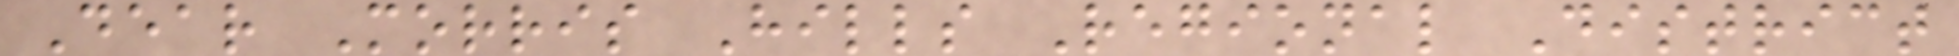Dear Morris Hills Regional District
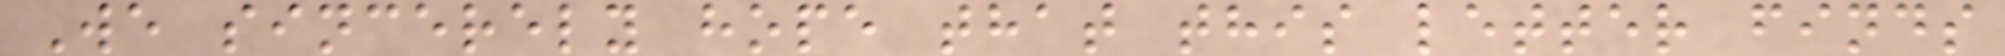We sincerely hope that this letter finds
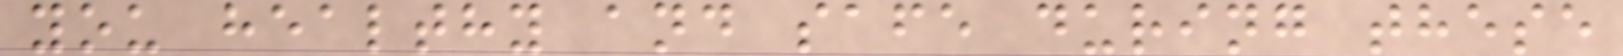you healthy and safe during these
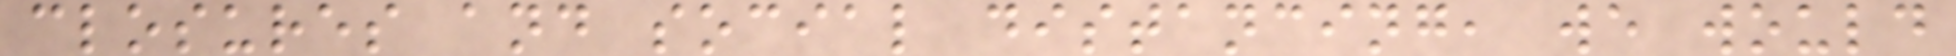closures and social distancing, we would
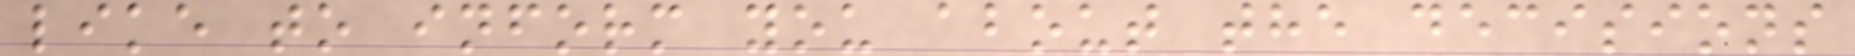like to inform you about the decisions
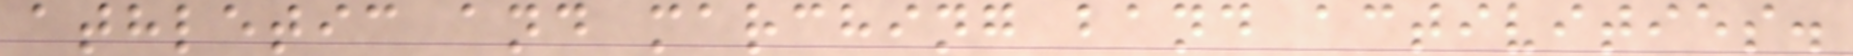athletic and marching band activities.
